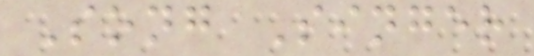Song Singer
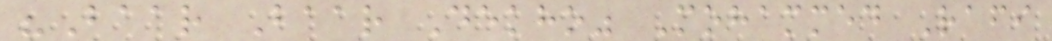"Baar Baar Dekho" Mohammed Rafi
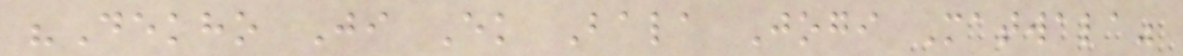"Dekho Ji Ek Bala Jogi Matwala"
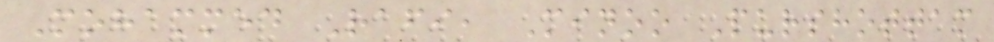Mohammed Rafi, Minoo Purshottam
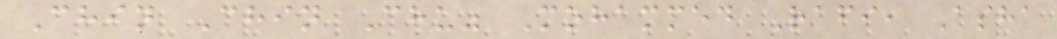Chin Chin Chu" Mohammed Rafi, Asha
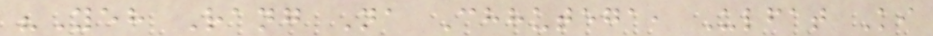"Yeh Rang Na Chhutega, Ulfat Ki
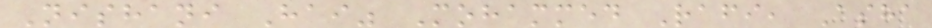Nishani Hai" Mohammed Rafi, Asha
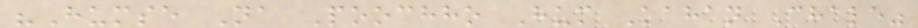"Humse Na Poochho Hum Kahan Chale"
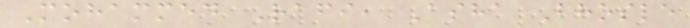Mohammed Rafi, Asha Bhosle
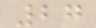27
